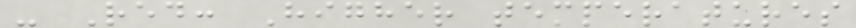- Red: Higher temperatures
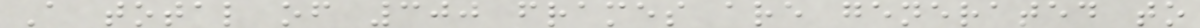A total of 300 frames are generated to
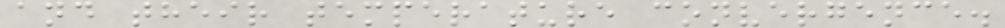and their temperature convergence.
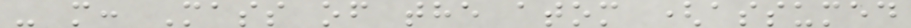- m: Mass of the atom (assumed
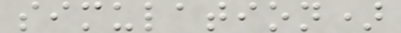simulation)
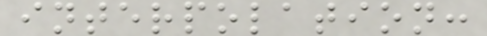interpolation:
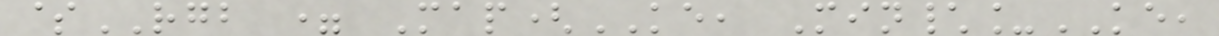$RGB = Map(KE, Min\_KE,
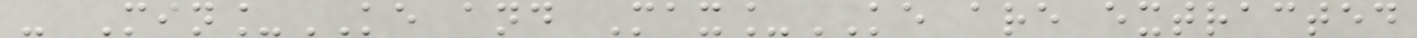- Min_KE and Max_KE are extracted
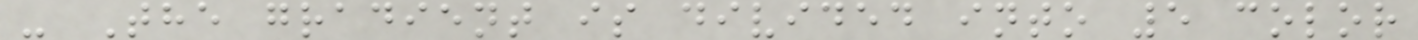- The gradient is divided into 5 color
